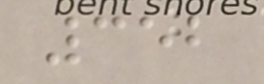352
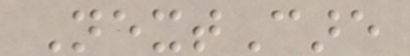NextCare
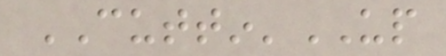CUTTIN'UP
